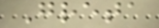Greta
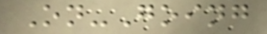On-Going
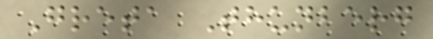Greta Thunberg
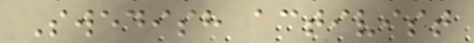Swedish activist
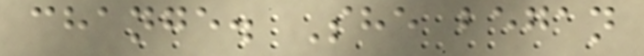change. She began
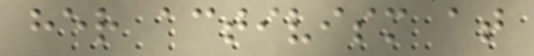her activism at
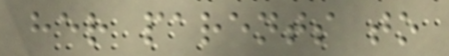her parents to
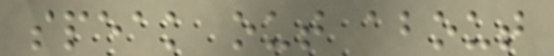speak out about
